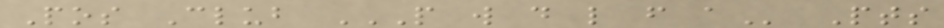Pos Club P W D L F A Pts
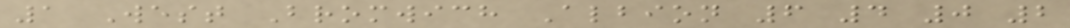1 West Bromwich Albion 6 4 0 2
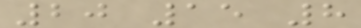20 15 8
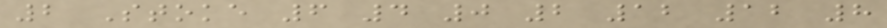2 Stoke 6 4 0 2 12 12 8
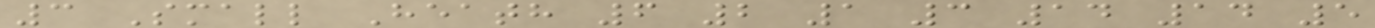3 Small Heath 6 2 1 3 14 14 5
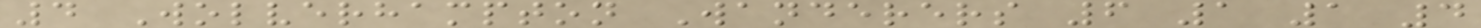4 Wolverhampton Wanderers 6 1 1 4
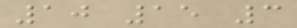10 15 3
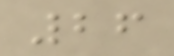26
